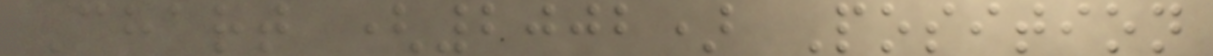Chart (2002) Position
